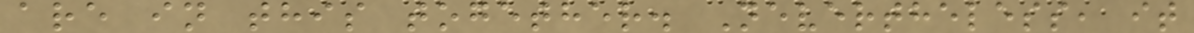are in this together. Nevertheless, it
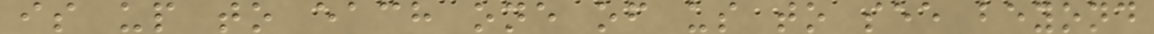is up to each one of us to see beyond
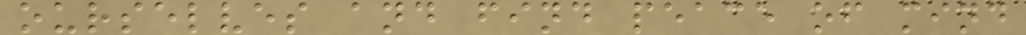ourselves and find peace of mind
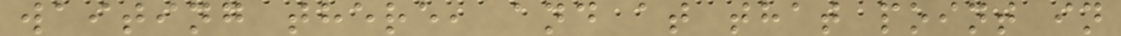waiting there, and at that point in
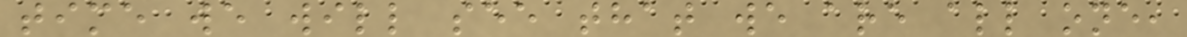time we will see that we are all one,
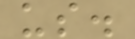us.
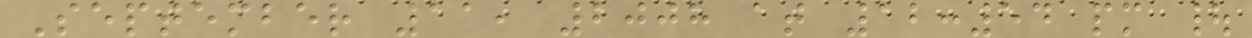September 11, 2008 at 12:54 pm |
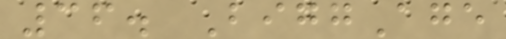36. BiggAge
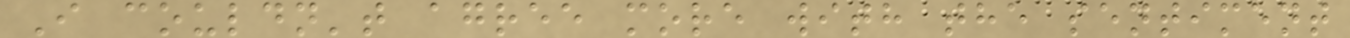I couldn't agree more with the sentiment
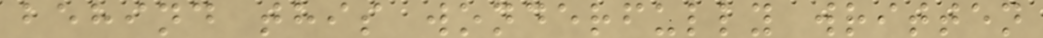behind this wonderfully written
